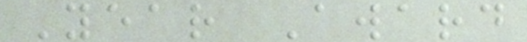Year Award
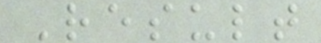Result
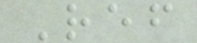Ref
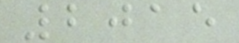2015
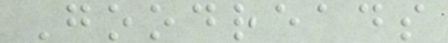Goodreads
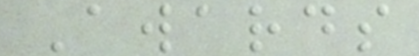Awards
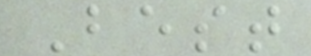Best
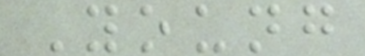Young
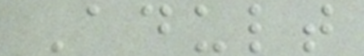Adult
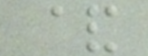&
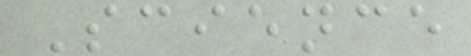Science
